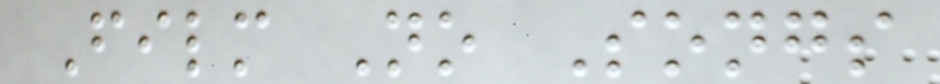Film No Songs
